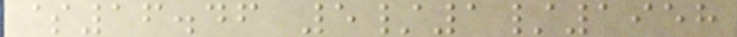$16.46 5/1/1958
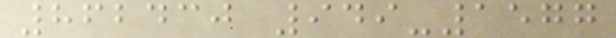862430 949-1577
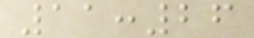11:26
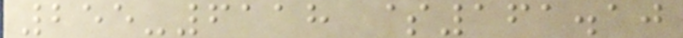255-6118 $161.10
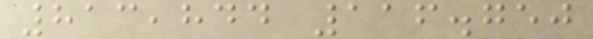813,844 116.750
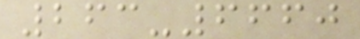263-6660
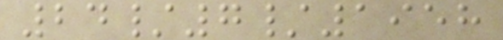24/7/1958
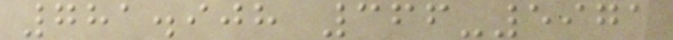781.908 366-5971
